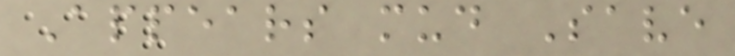Appears mud Save
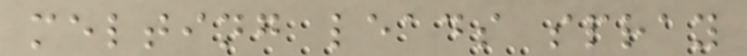melting leads spray
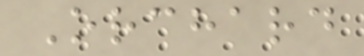Orchard
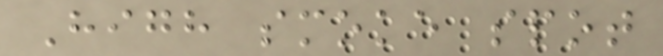High smoke spot
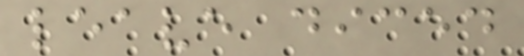leave diced
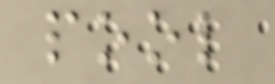pool
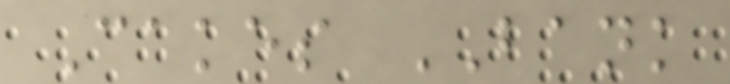Cakes BANK
